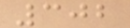302
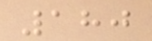180
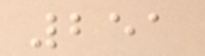251
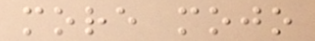more mojo
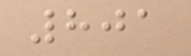801
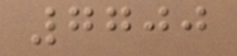7700
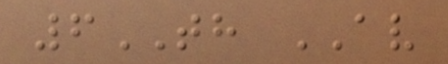6TH AV
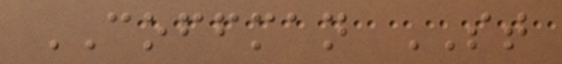COFFMAN ST
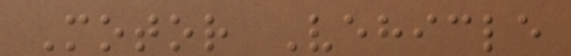Motor Vehicle
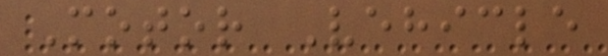Motor Vehicle
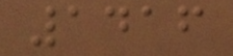1416
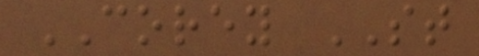COREY ST
